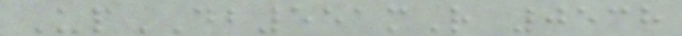UpDB551mR 0538
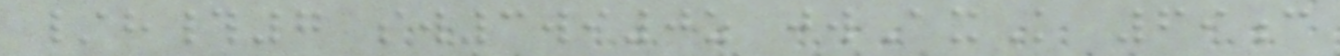/h#7 sw3wi0z jwAxK 69c
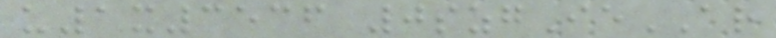u1x3536 0szgIeAR
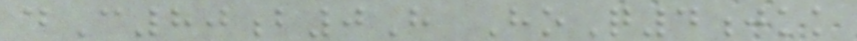dC80b0H HoQ4jkk
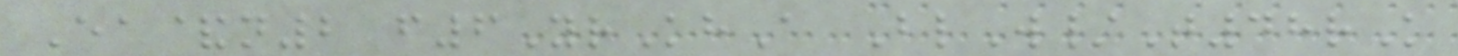Ea&n2 f6YrKhA BlW/T48rK
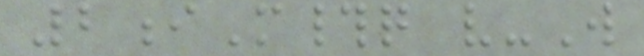2iM#q v-W
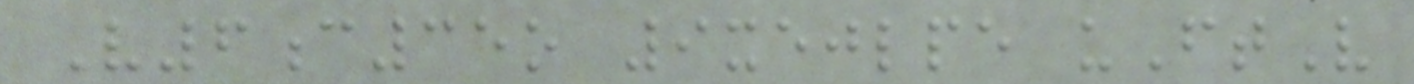V6c35o 9xejlpe uFtV
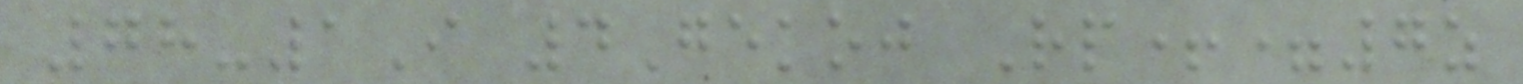78-1I 4Gekoj Rp+=7z
